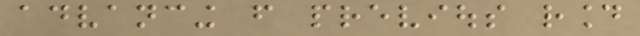advancing from previous round
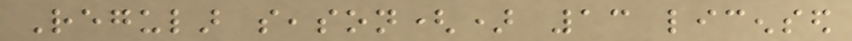Regular season() 13 licensed
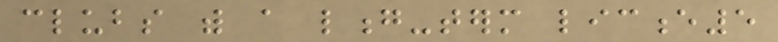clubs with a long-term licence5
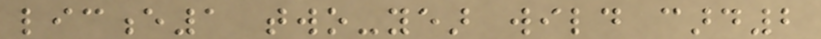licence1 two-year wild card2
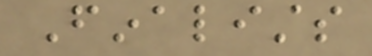Finalists
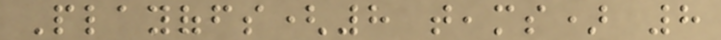Playoffs(8 teams) 8
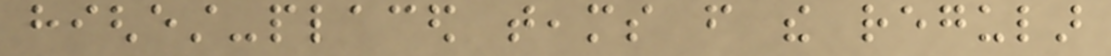highest-placed teams from the regular
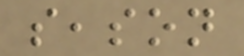season
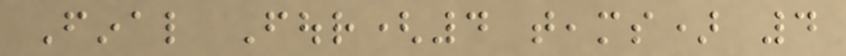Final Four(4 teams) 4
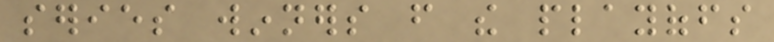series winners from the playoffs
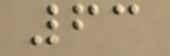63
